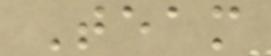Team
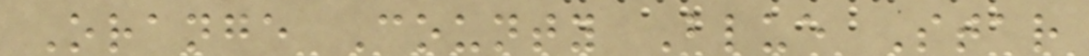Orange County Blue Star
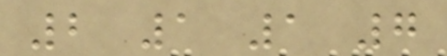2 1 1 7
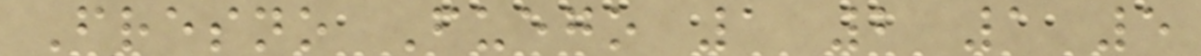Fresno Fuego 1 2 1 5
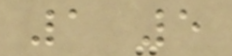1 5
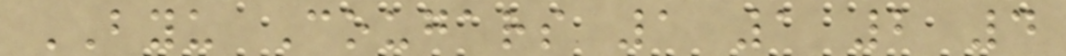BYU Cougars 1 1 2 4
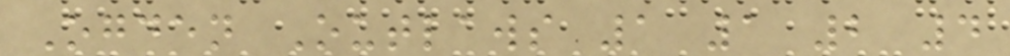Ogden Outlaws 1 1 2 4
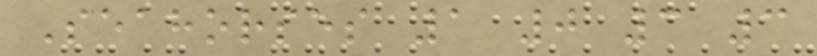Seahorses 1 0 3 3
